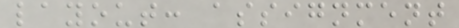layout: assignment
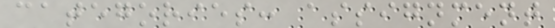categories: assignment
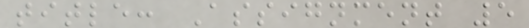title: Assignment 5
